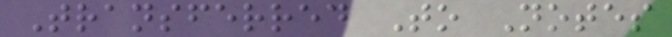Transferred To Notes
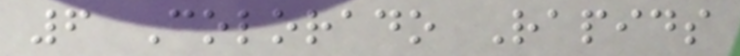6 Colorado Rapids
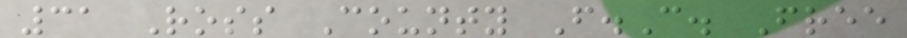31 Ross County F.C. Free
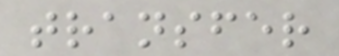transfer
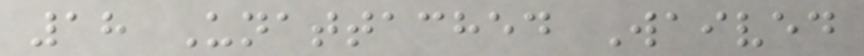18 Unattached Waived
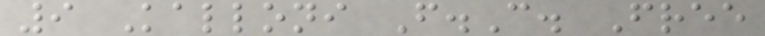9 Kalloni F.C. Free
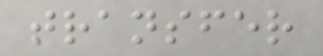transfer
